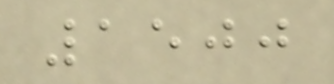1500
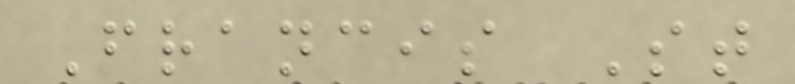Francis St
